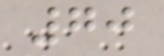70
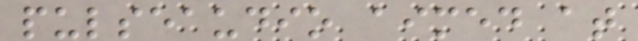pulseaudio aimed at
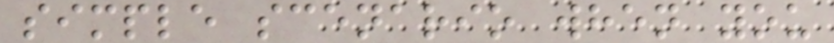simple scenario when you
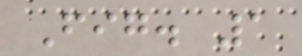Fig. 1
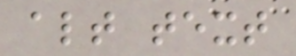alt text
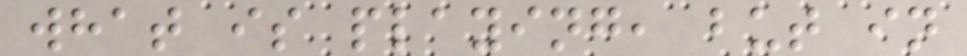what is playing, but in
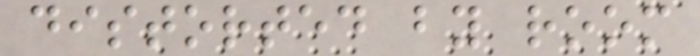distorted by room
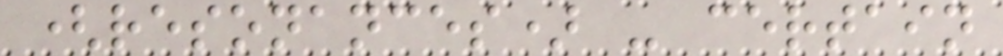(resonances) - certain
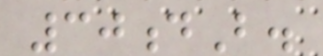30dB.
